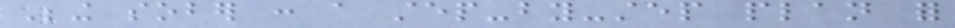Being sober : a step-by-step plan for
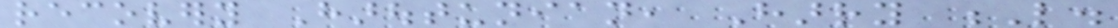recovery Haroutunian, Harry L.
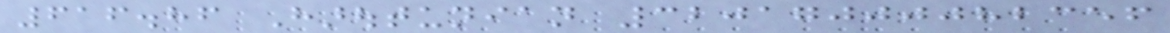616.86 Haroutunian 32017000082356
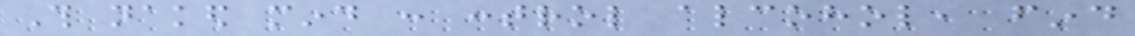This naked mind : control alcohol, find
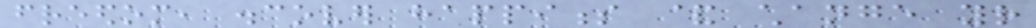freedom, discover happiness & change your
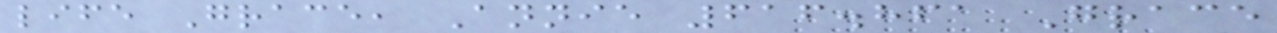life Grace, Annie 616.861 Grace
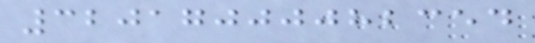32017000082354
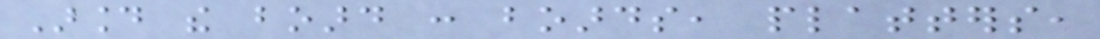Around the board : boards, platters,
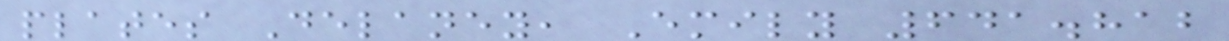plates Delaney, Emily 641.812
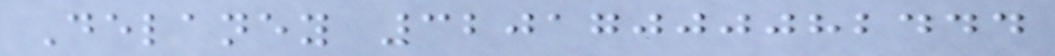Delaney 32017000082444
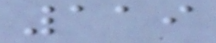119
